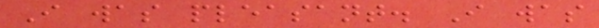I was pleasant. I was
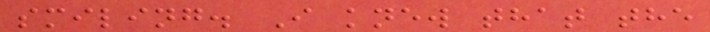smiling. I knew that the
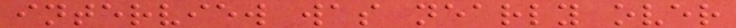interview was nearly over
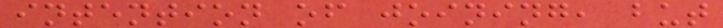intention of joining, but
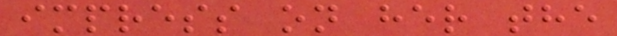impress on her the
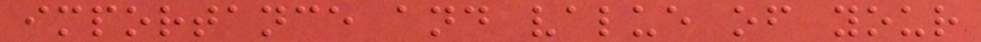importance and value of your
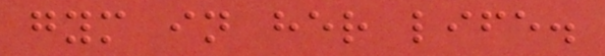gym in her life.
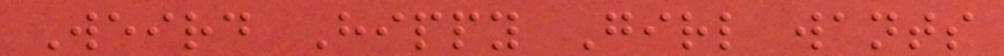Weird Hippy Girl wants
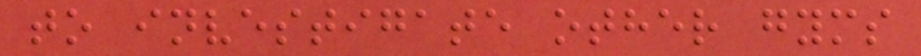to investigate other gyms
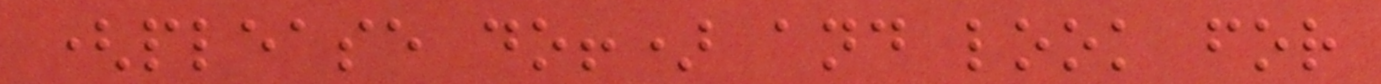(please do!) and look for
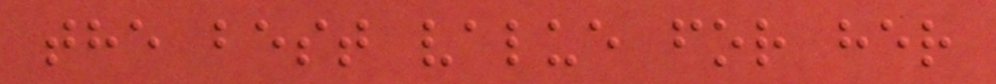the best value for her
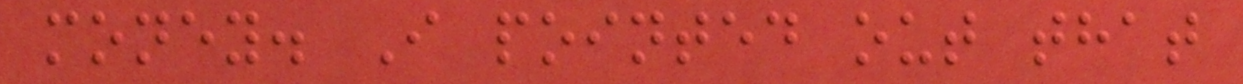money. I pointed out that
